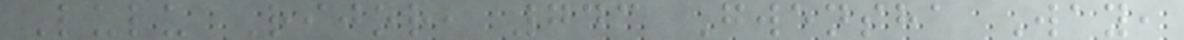Lulu Rijor, 743 Gwensha Way,
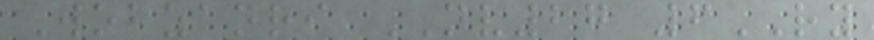Wobzanri NV27 6RY
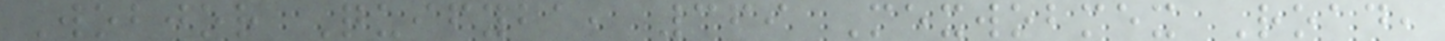Wobjor Quifyba, 369 Mexwobmex Road,
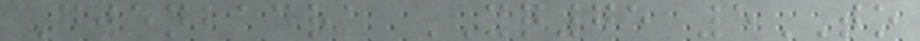Gwenbadra XQ75 5TO
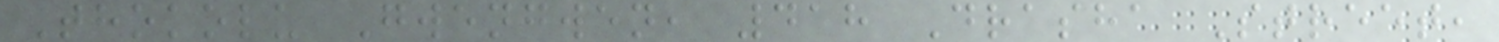Thokolu Gwengwen, 418 Drasha Street,
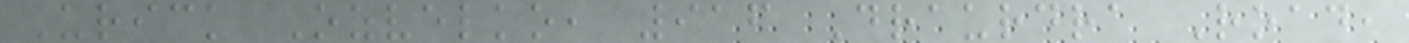Urick Ozvelko, 916 Draurdra Road,
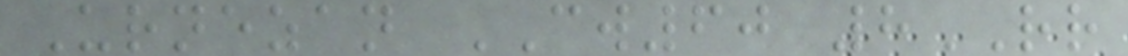Urnezan CW60 8RR
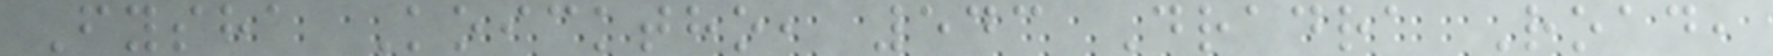Fysha Koicktho, 543 Dradra Road,
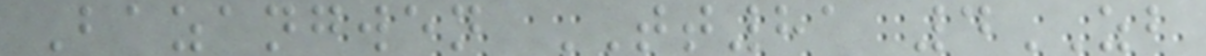Bazangwen TT81 4ZB
